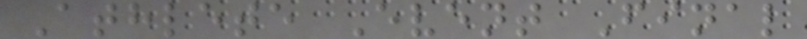Athlete Event Final
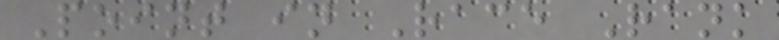Point in Race Rank
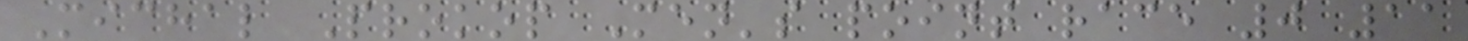Michal Prokop Men's point race 0 11
